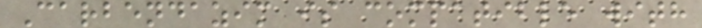Carbendazim is compatible with
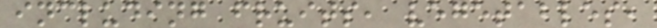including fruits, vegetables,
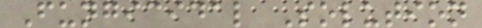Fungicidal Solution
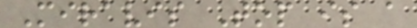Miravis Top is a
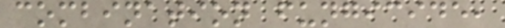combination fungicide,
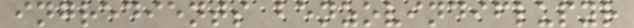ingredients benzovindiflupyr
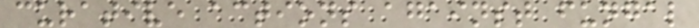curative actions against fungal
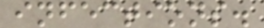infections.
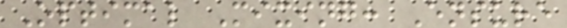Optimal Mixing: Ensure
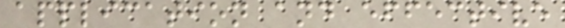application and effective
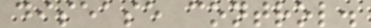disease control.
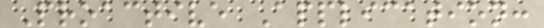Proactive Application:
